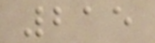215
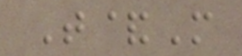T&M
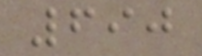690
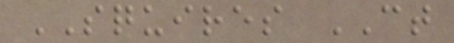SQUIRES CT
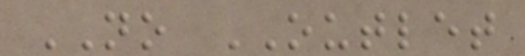NO OUTLET
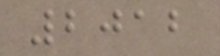2012
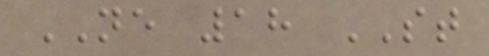NE 18 ST
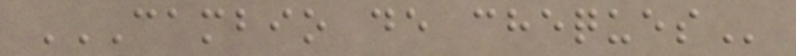CAMBIO DE CHEQUES
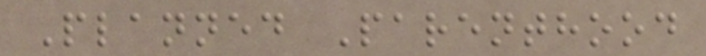Planned Parenthood
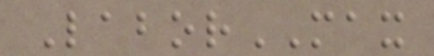LaborMAX
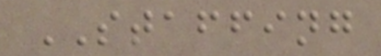STAFFING
